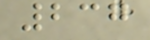237
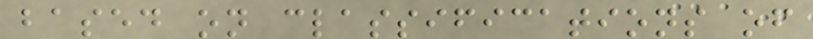based on classifications of
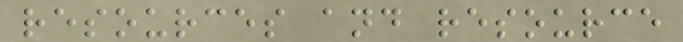resources and resource
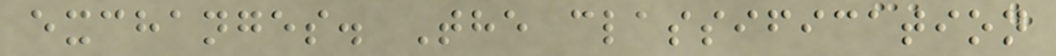exchanges. The classification
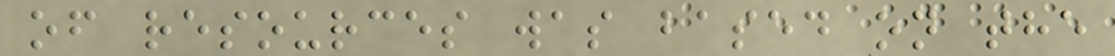of resources was based on the
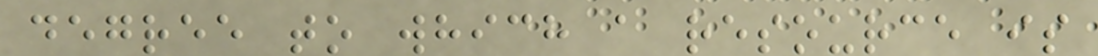degree to which a resource is
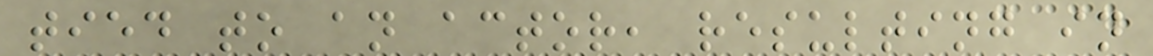tied to an actor, resulting in
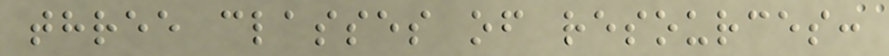three classes of resources:
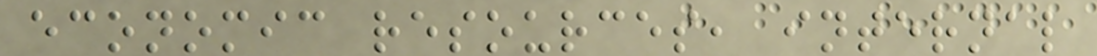economic resources, internal
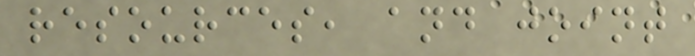resources, and joint
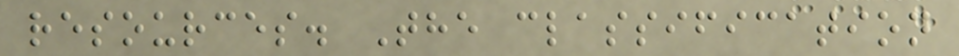resources. The classification
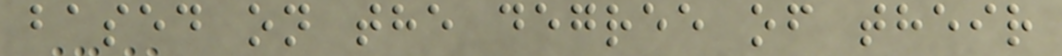based on the degree of their
